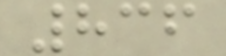836
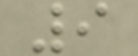9
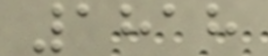1818
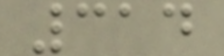314
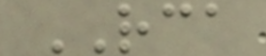RCA
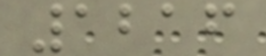1216
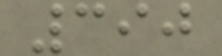390
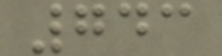743
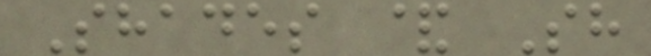Shades & Sh
